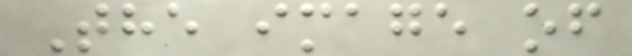The image of
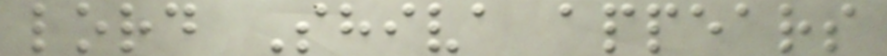lord Shiva appears
